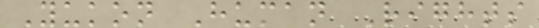Yukon Human Rights
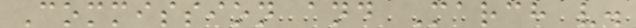Commission and March v.
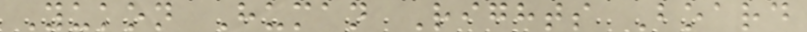Yukon Human Rights Board
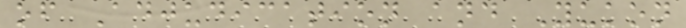of Adjudication and Yukon
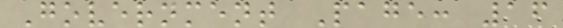Government Page: 16
